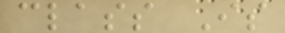class Is
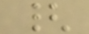{
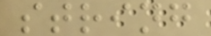string
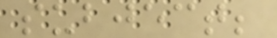subject;
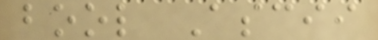bool Ascii
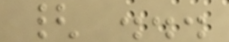{ ...
